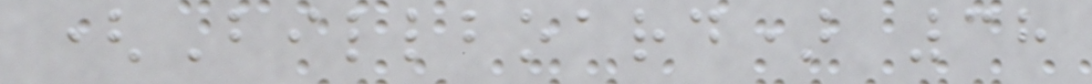(Billboard) 38
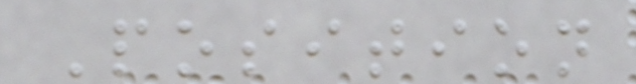Position
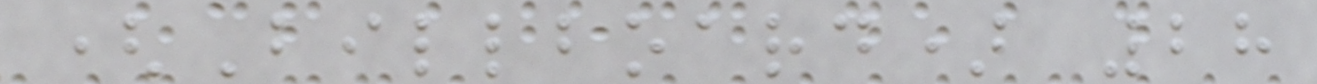(Billboard) 28
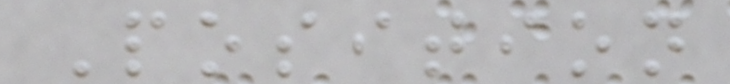Position
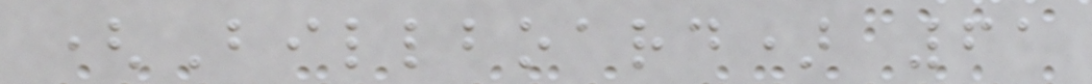(Billboard) 61
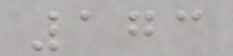173
